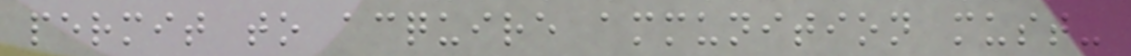permit to acquire ammunition must-
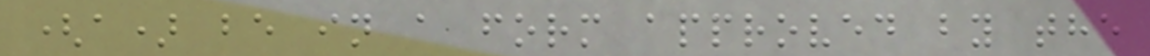(a) be in a form approved by the
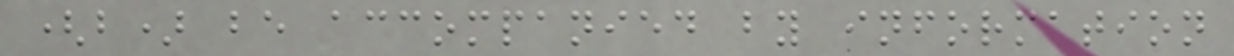(b) be accompanied by information
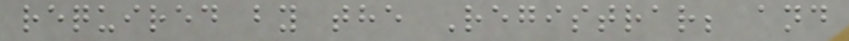required by the Registrar; and
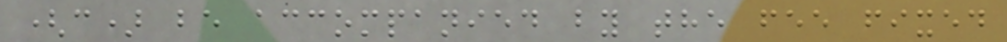(c) be accompanied by the fee fixed
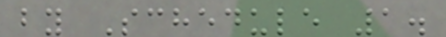by Schedule 1.
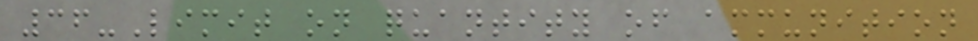36-Limit on quantity of ammunition
